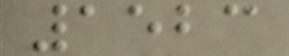1523
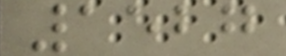1527
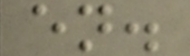en.
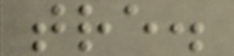tre.
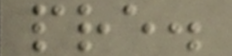pre.
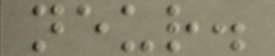neur.
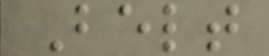Belt
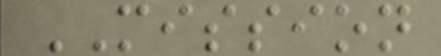MISSION
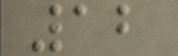12
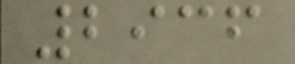2936
